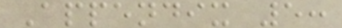Appendix 5:
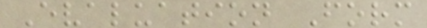Evaluation Form
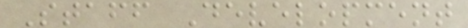Staff Development
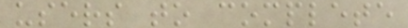users to complete
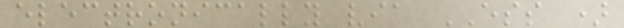electronically via ESS )
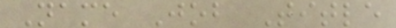Name Job Title
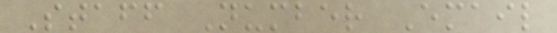Staff Number Email
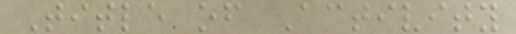Title of Activity
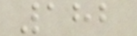182
